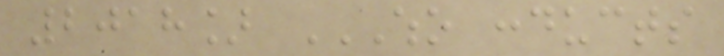2018] WHO CONDUCTS
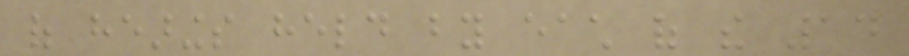of hearings held by each of the 14
